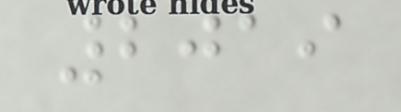2019
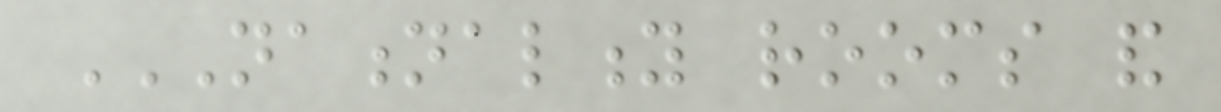NATIONALITY ROOMS AND
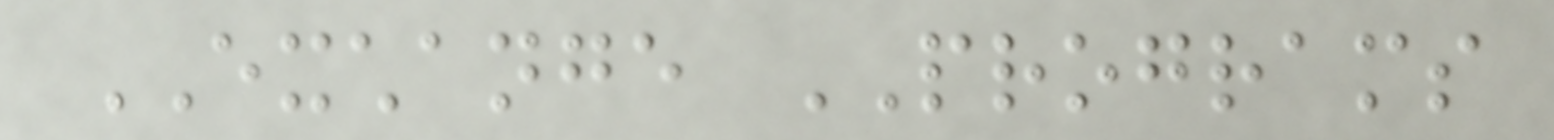EXCHANGE PROGRAMS
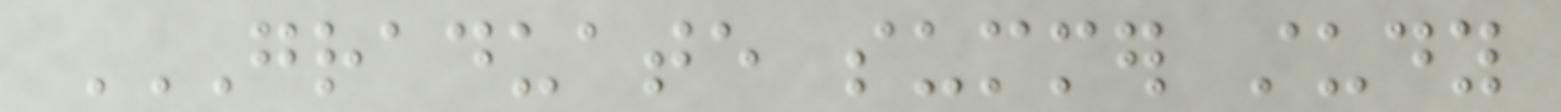GRADUATE SUMMER STUDY
